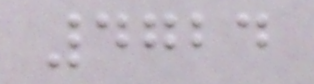4724
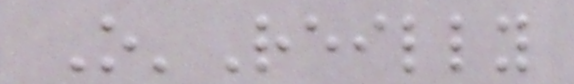O'Reilly
